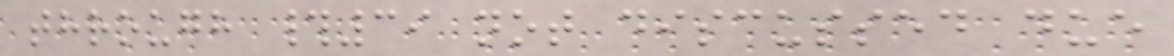through #39 not discussed due
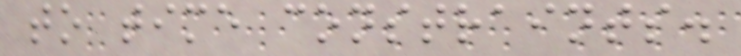to time constraints.
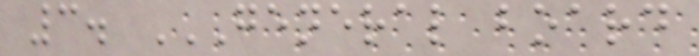3. GENERAL BOARD
